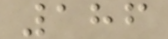186
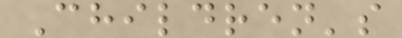Children's
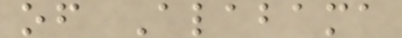of Alabama
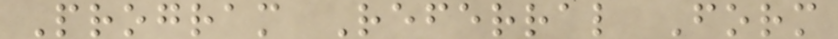Program Referral Form
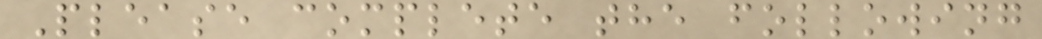Please complete the following
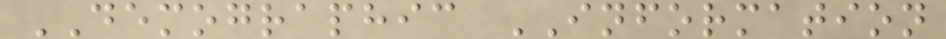DEMOGRAPHIC INFORMATION
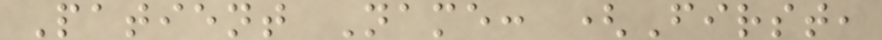Patient Name: (First,
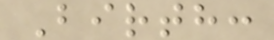Birth:
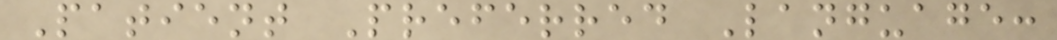Patient Preferred Language:
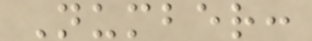Number:
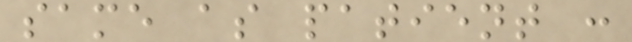same as patient :
